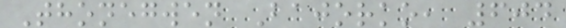Thonegwen Bajorko, 604
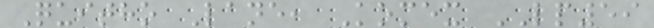Quitho Lane, Komex LP59
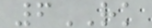6RK
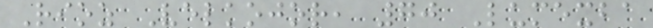Rioz Velkojor, 70 Lumexba
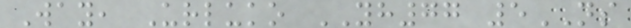Way, Urluko YH77 5NS
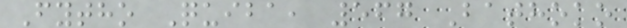Fytho Quiba, 567 Bathoko
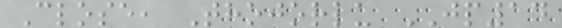Close, Thojorlu JP14
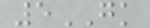5GK
